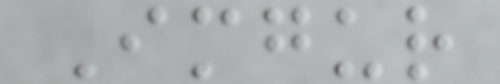Imgur
